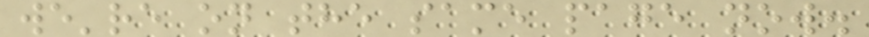we're on the same page now.
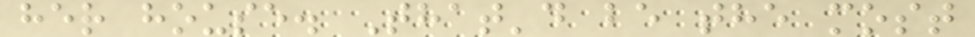her house. That'd be the most
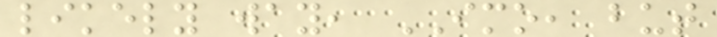likely way, IMO, but
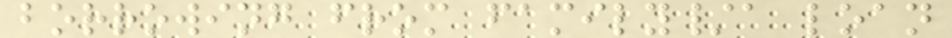borrowing from family/a loan
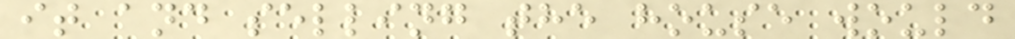it and selling the house would
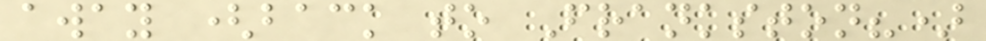away (back to Frankston?)
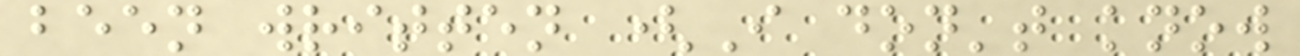been written (I don't know
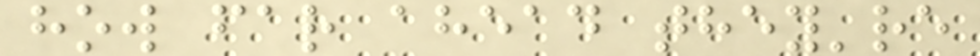how far ahead they're
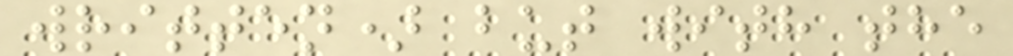written) but with the
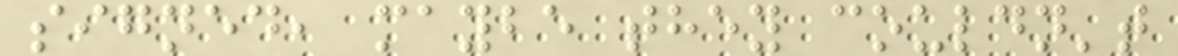signed, maybe they couldn't
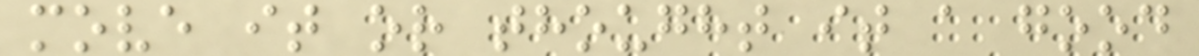move it or thought it a good
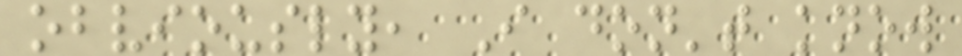obviously, I don't know
